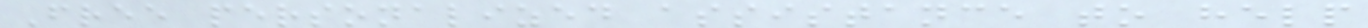Free personalized assistance to help
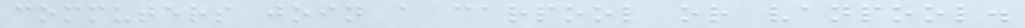commuters join a carpool or vanpool.
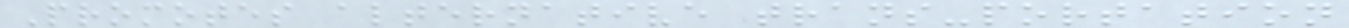Promotes alternative trans-portation
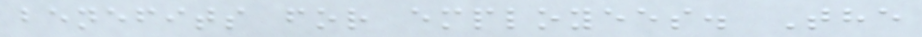benefits for employees. The
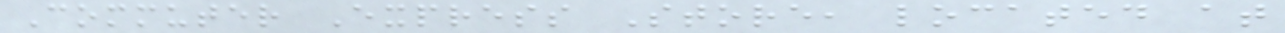Commuter Express Store, located at
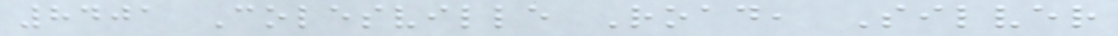8401 Colesville Road, Silver
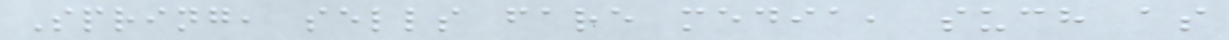Spring, sells fare media, such as
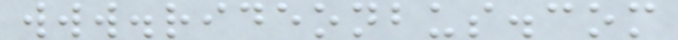www.rideonbus.com
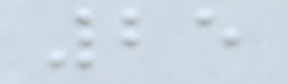25
